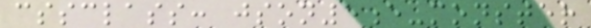cssclass: json5e-monster
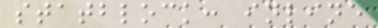statblock: inline
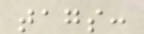tags:
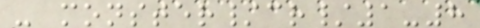- monster/cr/1-8
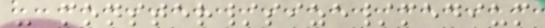- monster/size/medium
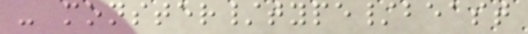- monster/type/beast
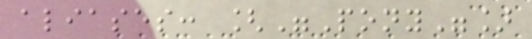aliases: ["Pony"]
